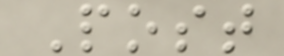Post
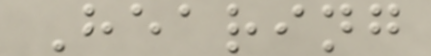Hearing
